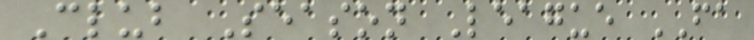Club Season League FA
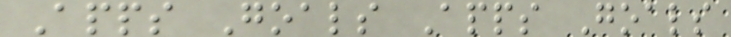Apps Goals Apps Goals
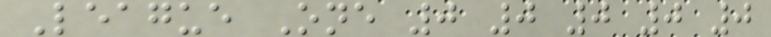League One 0 0 0 0 0
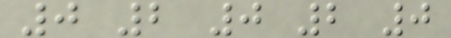0 2 0 2 0
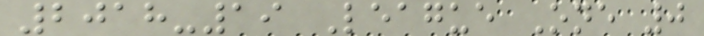2018-19 League One 0
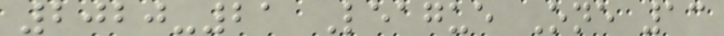2020-21 League One 13
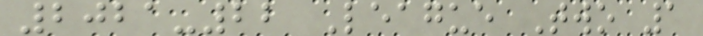2021-22 League Two 1
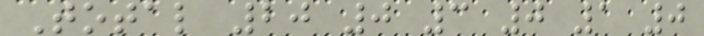Total 20 0 3 0 1 0
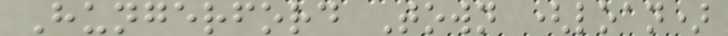Hungerford Town (loan)
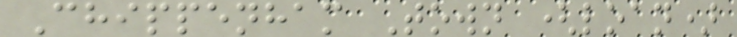Chippenham Town (loan)
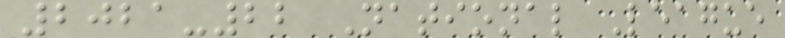2021-22 National League
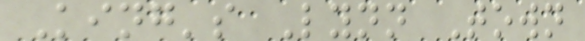King's Lynn Town
